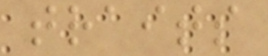traits
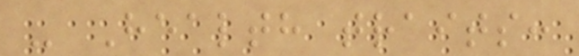- Health traits:
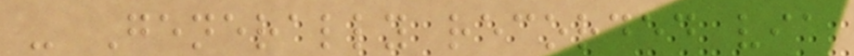- Generally recorded via
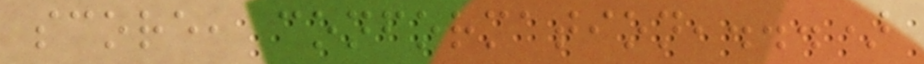score, conformation,...)
